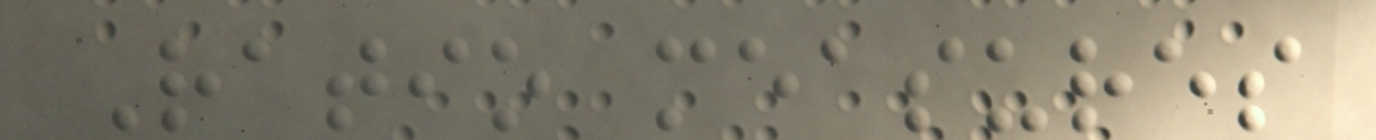Ratio measures
